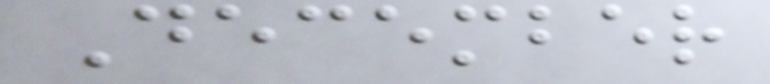December
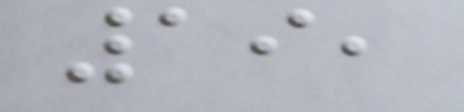19,
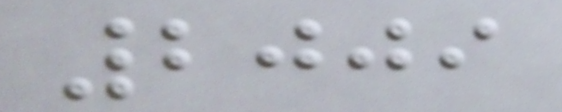2009
